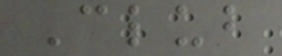Club
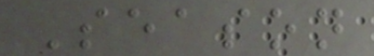Season
